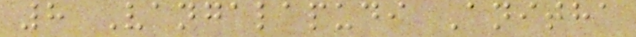8 Vangalapudi Anitha
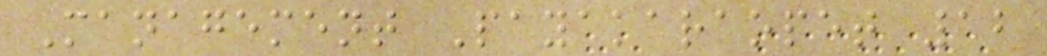Management Payakaraopet 12
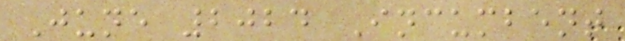June 2024 Incumbent
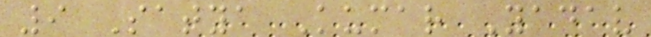9 Satya Kumar Yadav
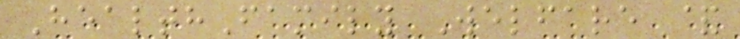HealthFamily Welfare &
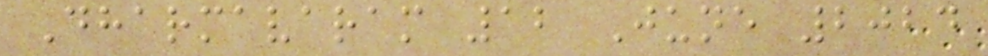Dharmavaram 12 June 2024
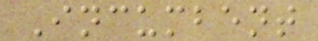Incumbent
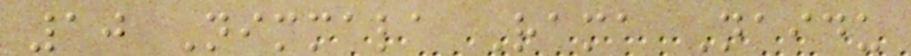10 Nimmala Rama Naidu
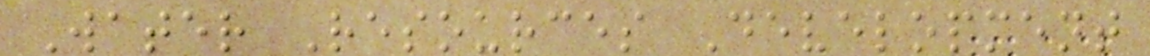Water Resources Development
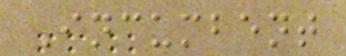Incumbent
